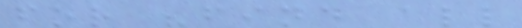for "find all
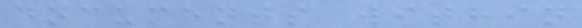documents within
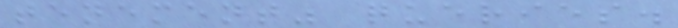tenement" queries.
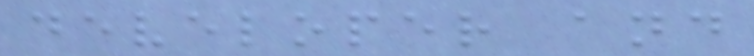developer and
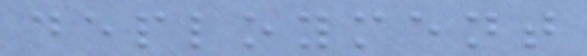deployment
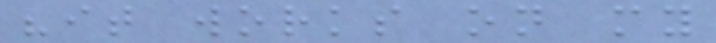"it works on my
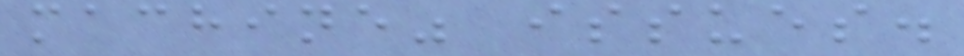machine" issues.
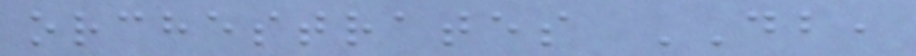orchestrates DB,
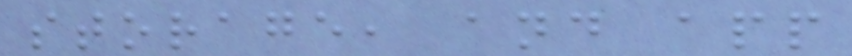storage, and app
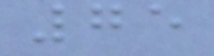75
